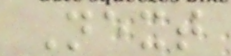Next
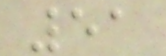51
